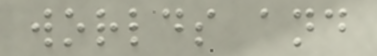worlds and
